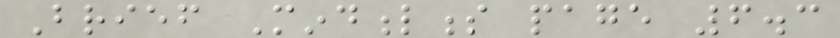Brief Mindfulness page 6.3
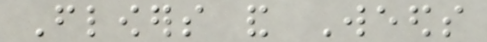Flowers and Weeds
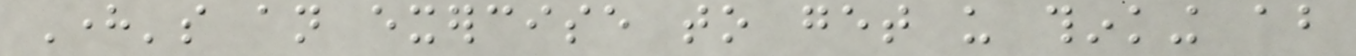Here's an exercise to get us thinking about
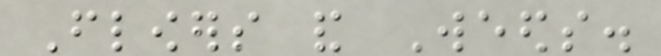Flowers and Weeds.
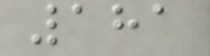181
